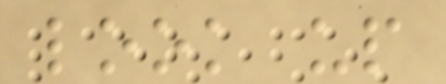look up
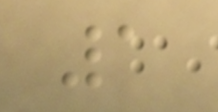1
